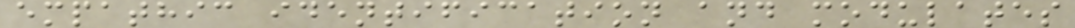empathic identification and modulates
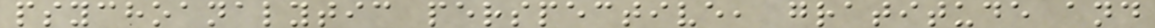psychoanalytic perspective, gratitude and
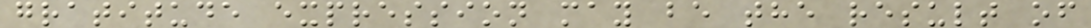gratitude expression may be the result of
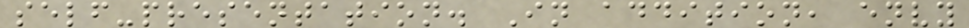self-presentation. In addition, envy
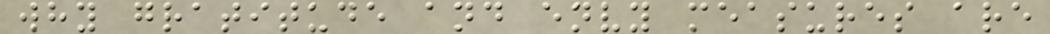why gratitude and envy measures are
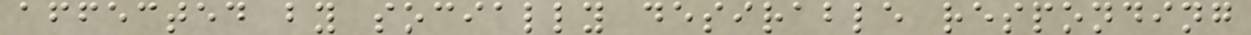affected by socially desirable responding
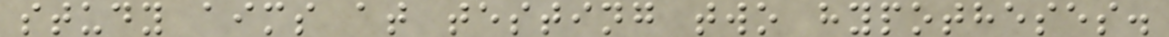study aims at testing two hypotheses.
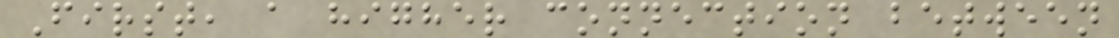First, a higher connection between
